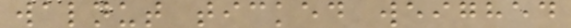walnut ticked weighed
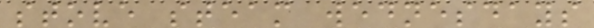stove steam wednesdays
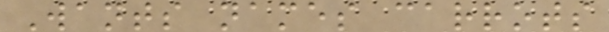Wants names carrots
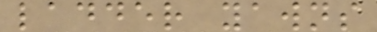ladder yawns
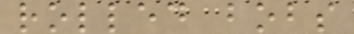rolled bobs
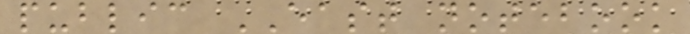public EAST notebook
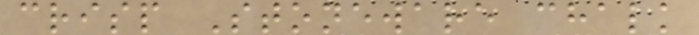crisp Stoneware chalk
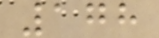178
